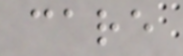care
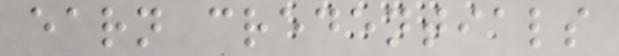earn credentials
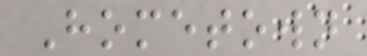Hometown
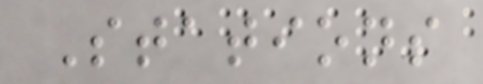Stations
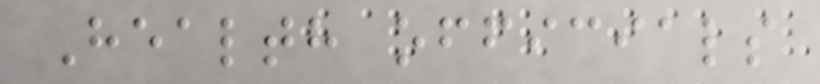Health officials
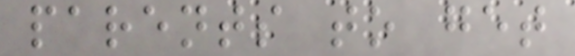parents to get
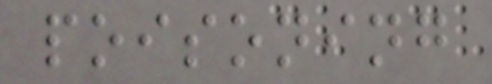poisoning
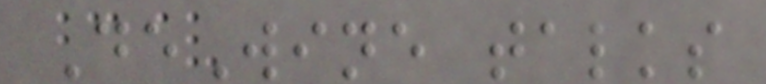DeWine talks
